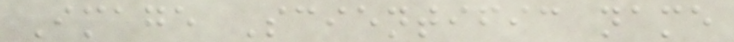Image Scientific name
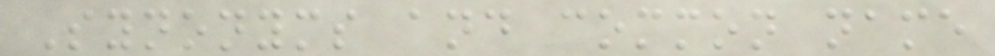Synonyms and common name
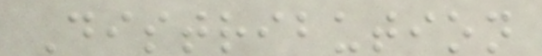Distribution
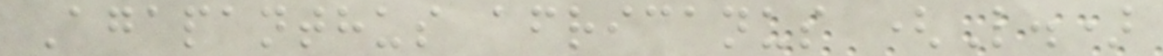Agapanthus africanus (L.)
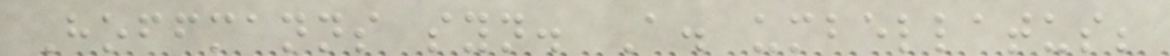Hoffmanns syn. A. umbellatus;
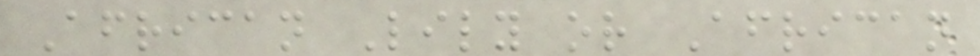African Lily or African
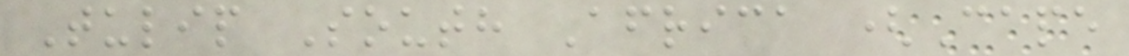Tulip South Africa (Cape
